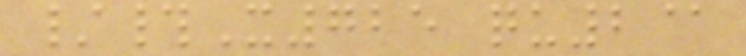/#X725 qu2@
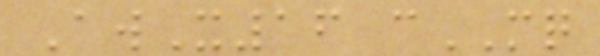AwX16 cMQ
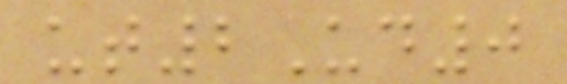ut2Ud0
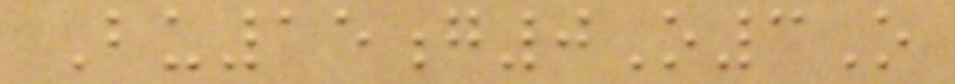Bu15g0O3O
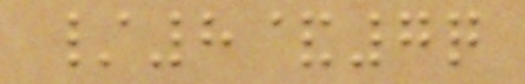/8&7q
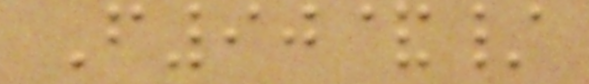F90&/
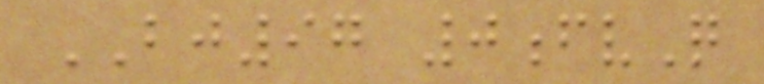BJ97 0fvQ
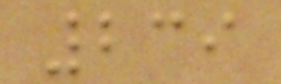239
